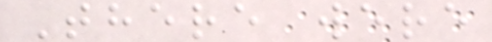There were
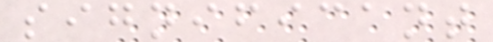significant
